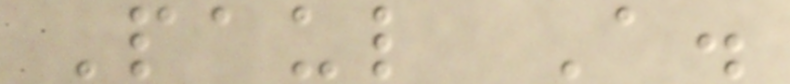Paul A.
